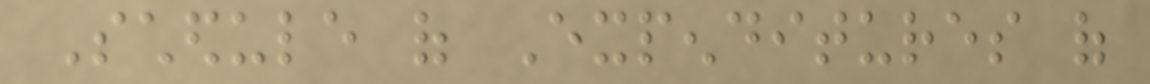Schedule of Expenditures of
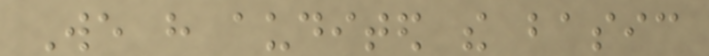We have audited the basic
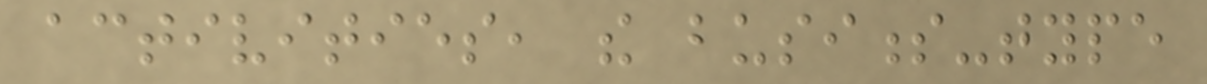activities, the business-type
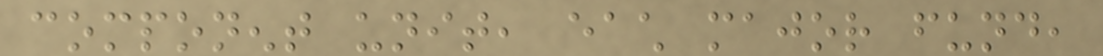component unit, each major fund,
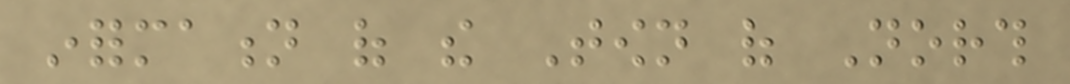information of the Town of North
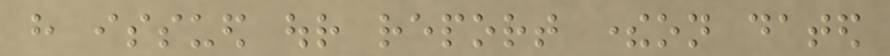have issued our report thereon dated
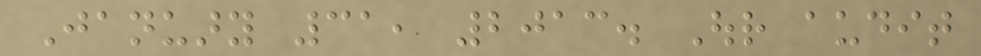January 31, 2013. Our audit
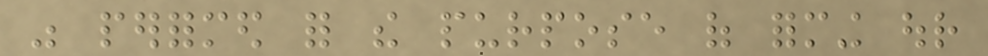was performed for the purpose of forming our
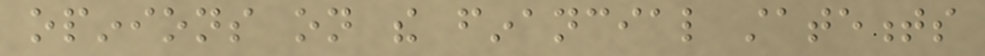opinions on the financial statements
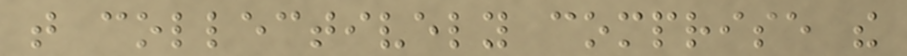that collectively comprise the
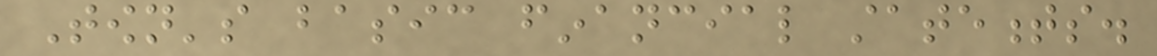Town's basic financial statements.
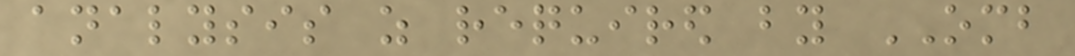analysis as required by OMB
